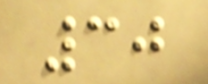30
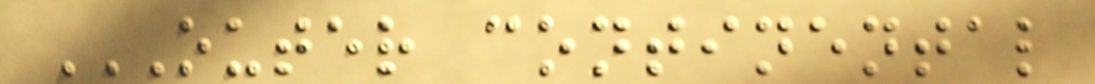OUTER CONTINENTAL
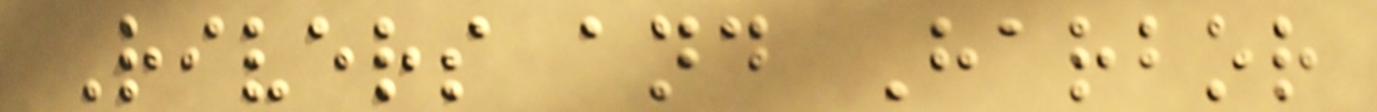Rivers and Harbor
